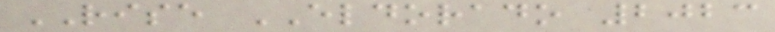RISE ELDORADO 2023
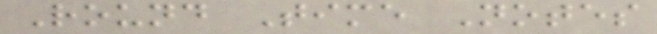Round Time Notes
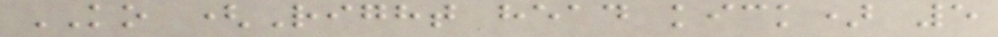KO (Right head kick) 5
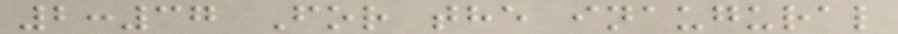2:37 For the inaugural
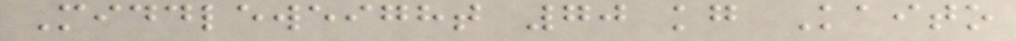Middleweight 70 kg Kaito
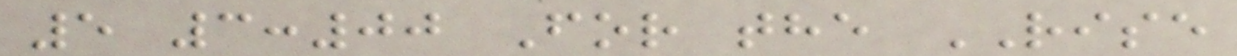5 3:00 For the RISE
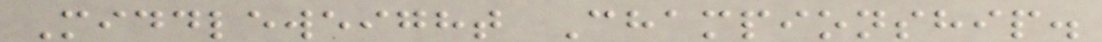Middleweight Championship.
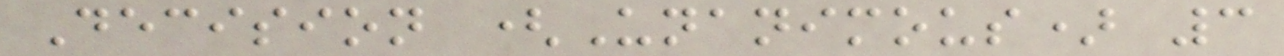Decision (Unanimous) 3
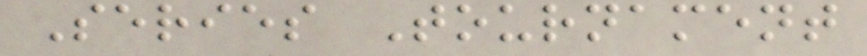Series Tournament
